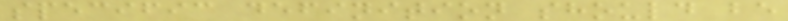specific definition should be
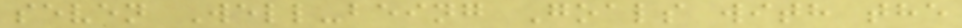seven Well-being Goals with the
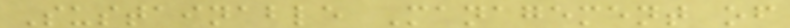Sustainable Management of
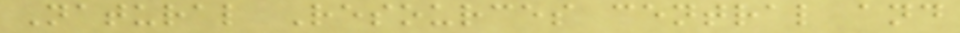Natural Resources central and
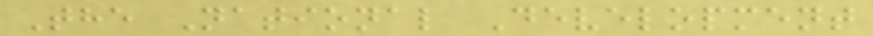The National Development
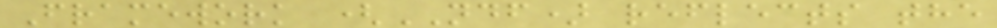Framework (NDF) reflects the
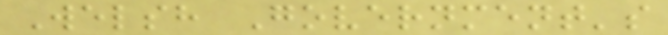Welsh Government's
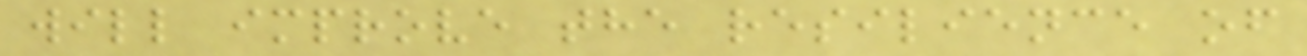will improve the resilience of
